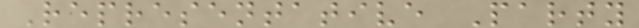Representative Party
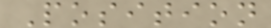Position
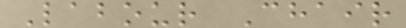Labour Chair
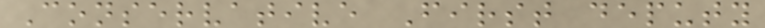Conservative First deputy
